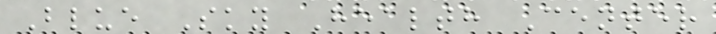Blue Sky Health Center
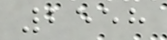2558
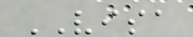VISA
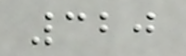320
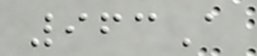963A
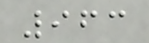963
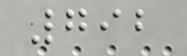792
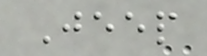Jeep
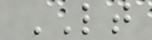LT
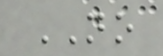NO
